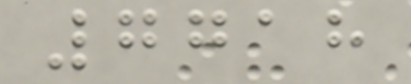7718
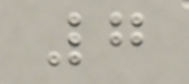7
